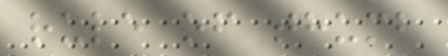rule of thumb
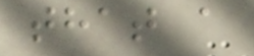that a
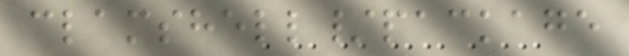clamshell/package
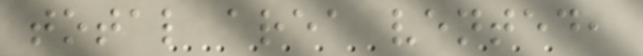total area vented,
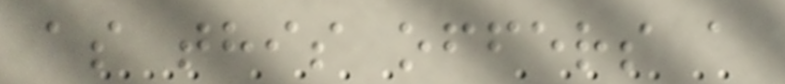as this offers a
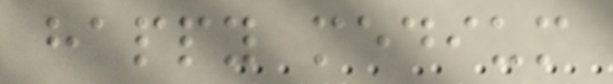happy medium
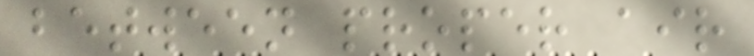between proper air
